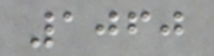1060
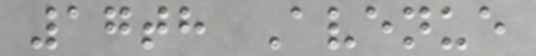17th Avenue
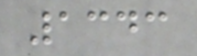1343
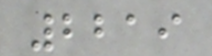2219
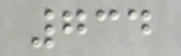734
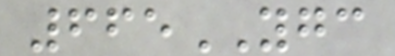665YGC
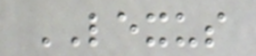LEXUS
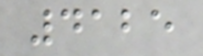4125
